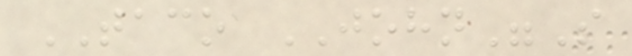TACO JOHN"S
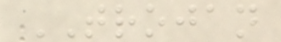TROJAN
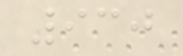930
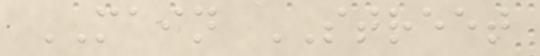MAIN STREET
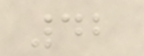42
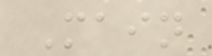Main
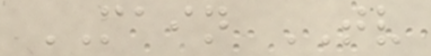MAIN TV
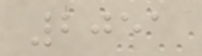2051
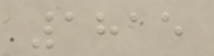1815
